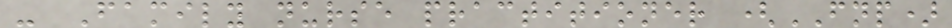- Family nurse practitioner (FNP)
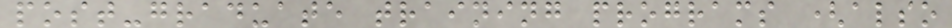post-graduate training programs (also
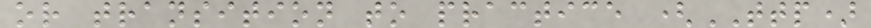or transition to practice (TTP)
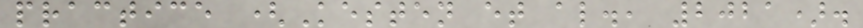practice (Kesten et al., 2021).
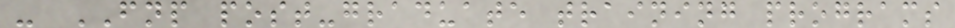- FNP post-graduate training programs
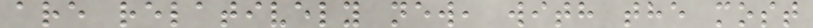are relatively new, with the most
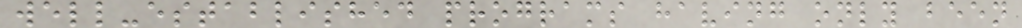well-established programs having only been
